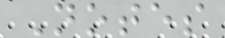Notes
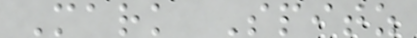Mark Spitz
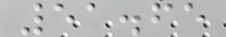51.65
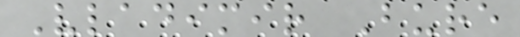Vladimir Bure
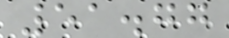51.77
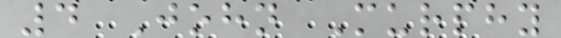4 John Murphy
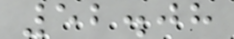52.08
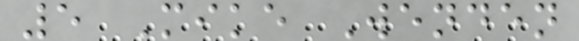5 Mike Wenden
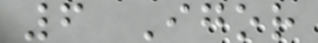6 Igor
